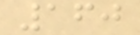160
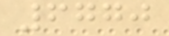6770
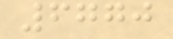6770
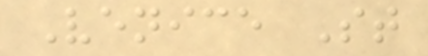Venice St
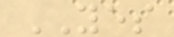YES
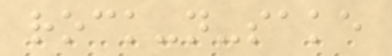rock-n-sake
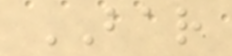BAR
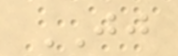JJ
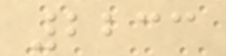2233
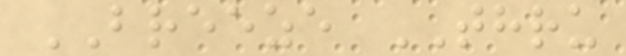BREEZE THRU
